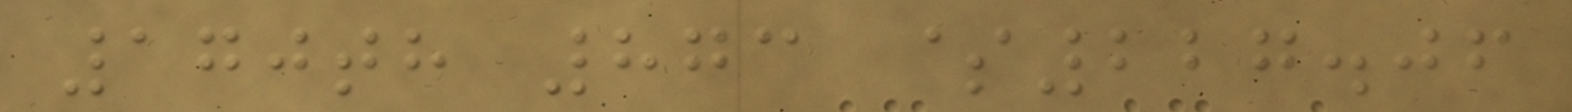170th 873 $227.06
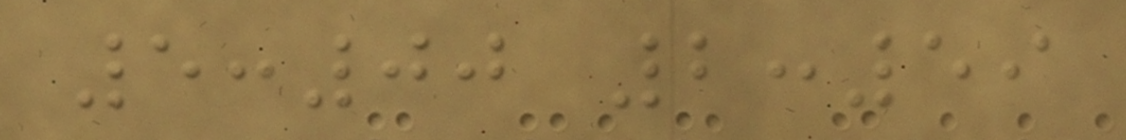5:00 2:59
